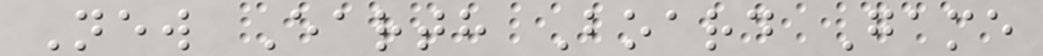New Earth Board Game
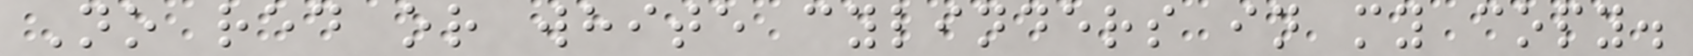No red or white cylinders in my copy.
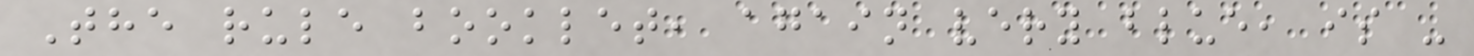The rule booklet, again very blue, is -
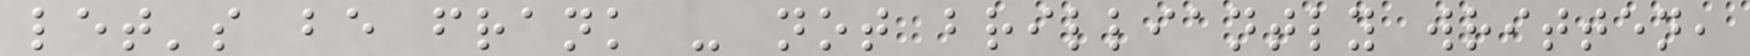let's be frank - not brilliantly written,
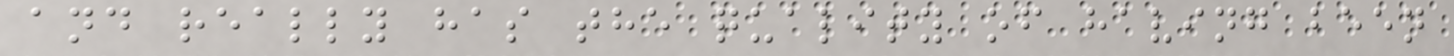and really has the quality of having been
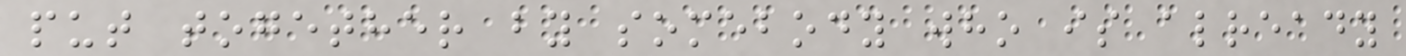put together by somebody who is already
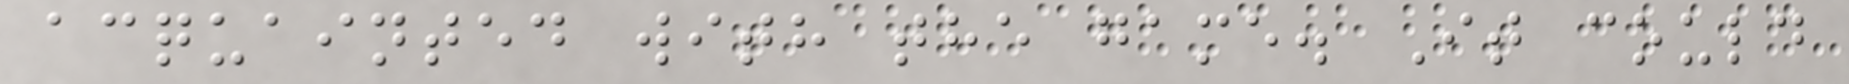acquainted with the game. It could
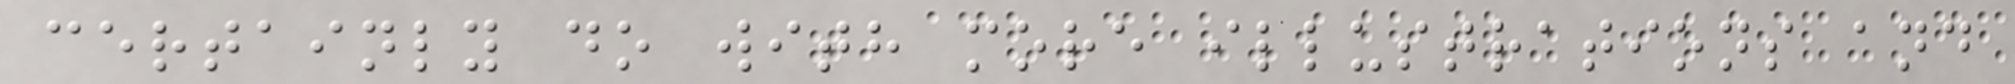certainly do with more illustrations and
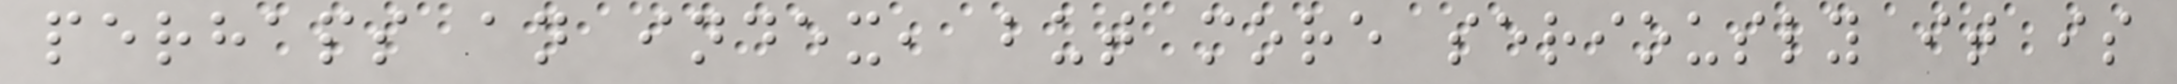perhaps an index, but more seriously it is
